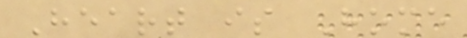Heart is Home
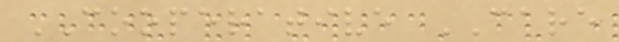COOPERATIVE CARE
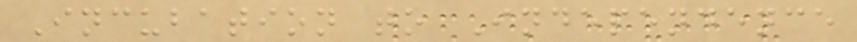Incubation to Independence
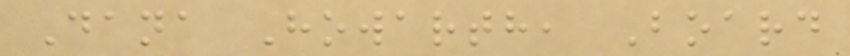Dana Howarth, Board
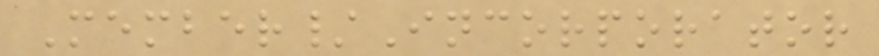Member/Incorporator
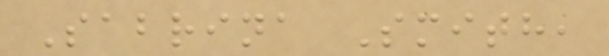Sabrina Smith,
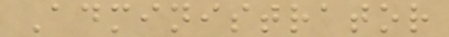Administrator
